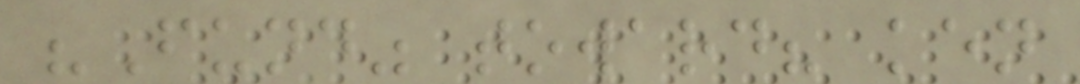"Fund" toward? ken
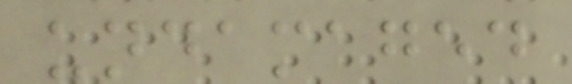undamaged
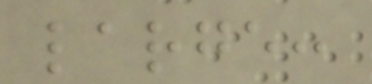large:
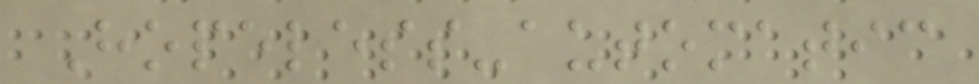Hopeless-automatic
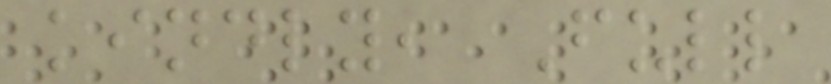kindly, Full
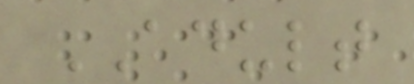ADULT
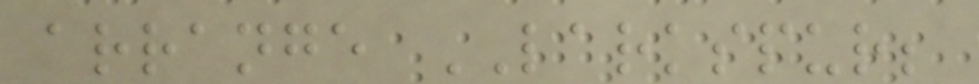arrange LARKSPUR;
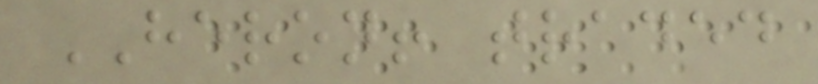HERON! traded
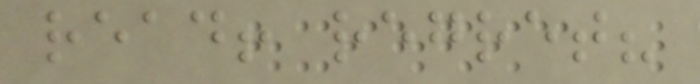read! regret?
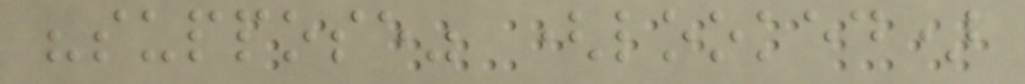"suppose" (looked)
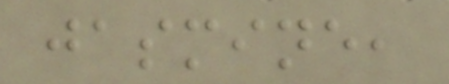jasmine,
